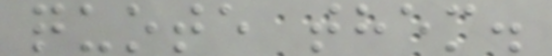quote them.
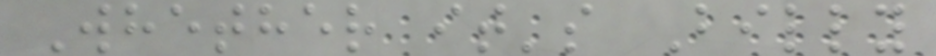Whether it's Billy
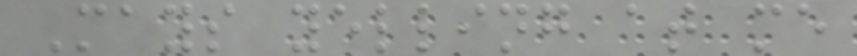Mays yelling at me
